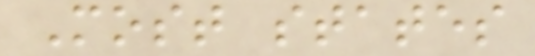Most states
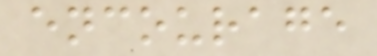encourage
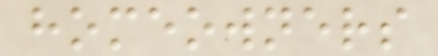homeowners
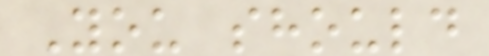You should
